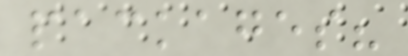packages?
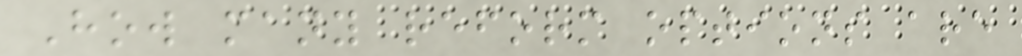How many reform options are
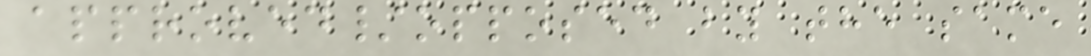approved/opposed by the same
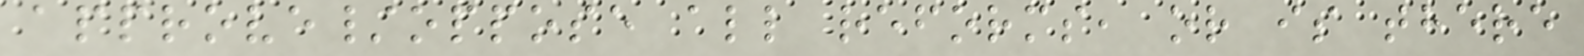approve/oppose all reforms, or is there
